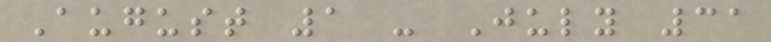August 1 - July 31
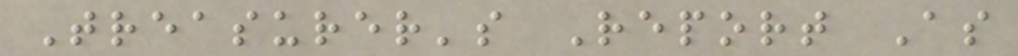Treasurer's Report As
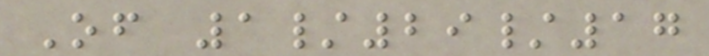Of 1/29/17
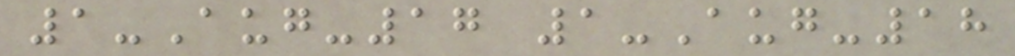1-Aug-17 1-Aug-18
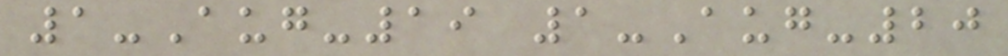1-Aug-19 1-Aug-20
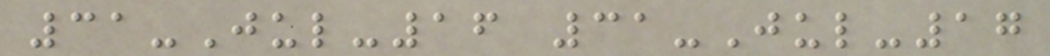31-Jul-16 31-Jul-17
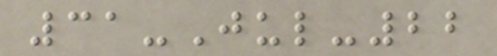31-Jul-22
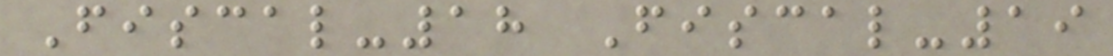Fiscal-18 Fiscal-19
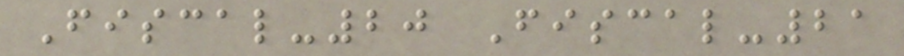Fiscal-20 Fiscal-21
